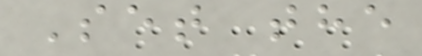Set the
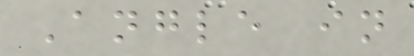Angle in
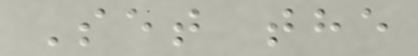Set the
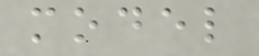model
